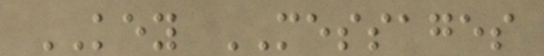KEY MESSAGES
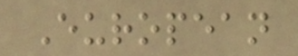European
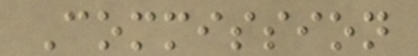Commission
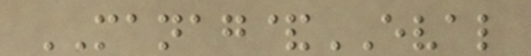MANAG&EVAL
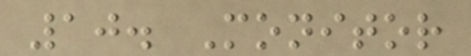10. Monitor
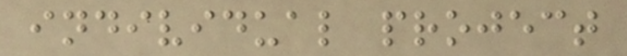individual project
